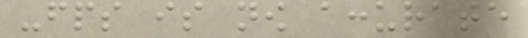-fps is now accurate
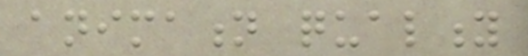animation quality
